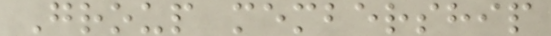Group membership
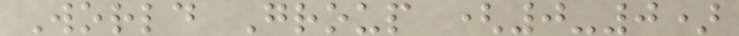World Group (0-0)
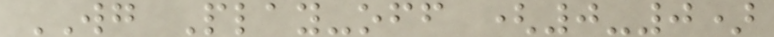WG Play-off (0-0)
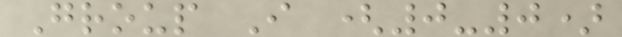Group I (0-0)
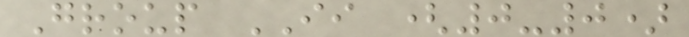Group II (0-0)
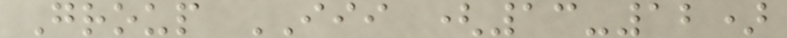Group III (13-12)
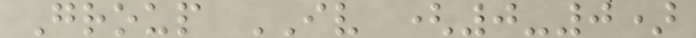Group IV (0-0)
